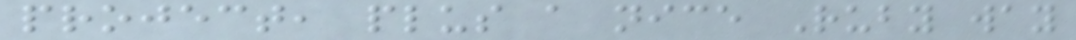project, plus a nice Ruby way
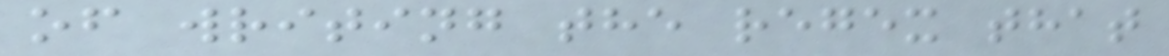of writing the regex that
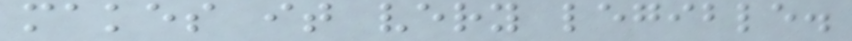makes it very legible.
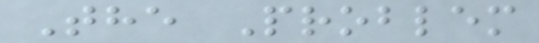The Problem
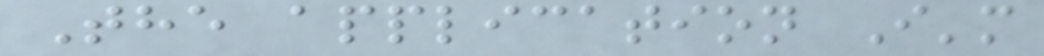The application I'm
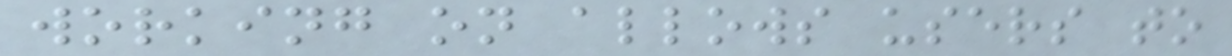working on allows users to
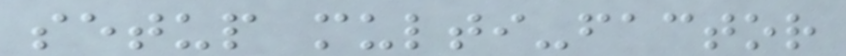setup multi-factor
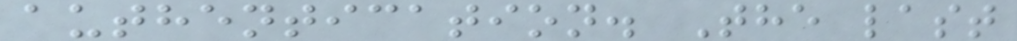authentication. The last
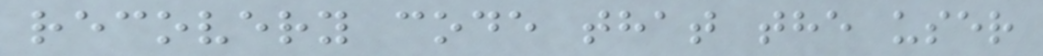recovery code that the user
